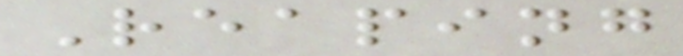Reaping
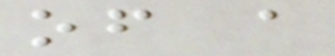of a
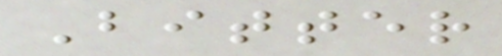Bitter
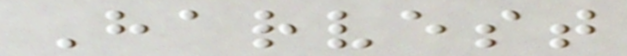Harvest
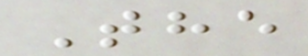The
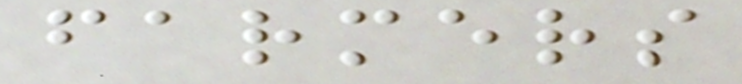farmers
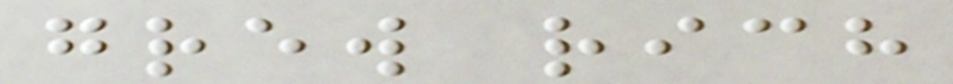grew rich
